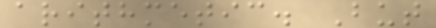arithmetic. But
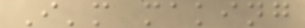I'm making
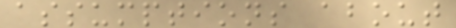assumptions about
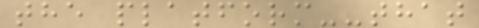the platform--that
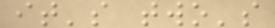it's two's
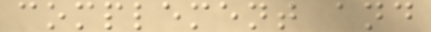complement and
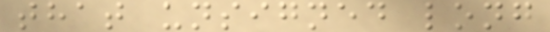that unsigned long
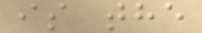is the
